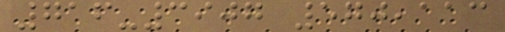716-3907 570,113
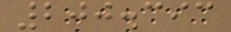200.393
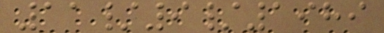11/9/1989
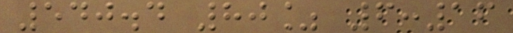540.4 80% 6:16
